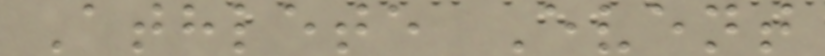Athlete Event
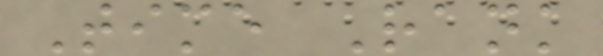Time Rank
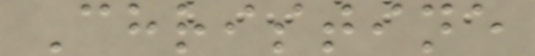Christine
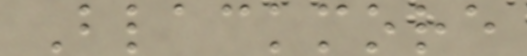Blackmore
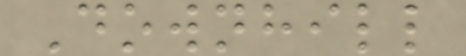Downhill
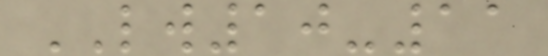LW10-11
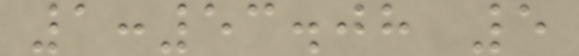1:53.08 5
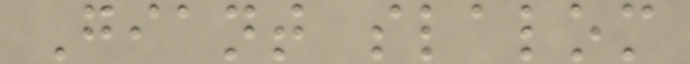Giant slalom
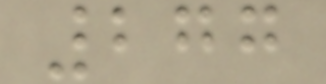277
